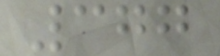377
